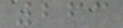263
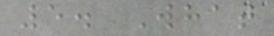5. What
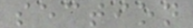section
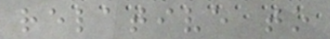relative to
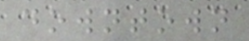downtown
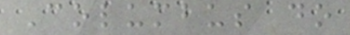Columbus do
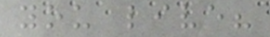you live?
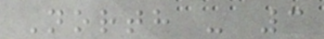North - 3
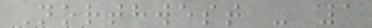Northwest - 1
